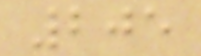205
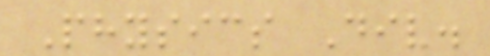Physics Div.
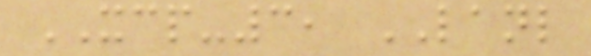XCP-3, LANL
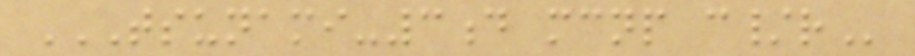TSUNAMI-3D MCNP C/R
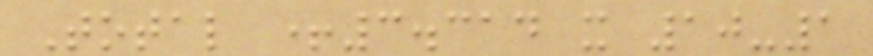Total +3.314 x 10-1
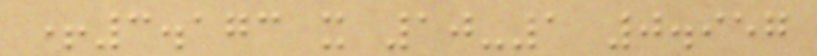+3.173 x 10-1 0.957
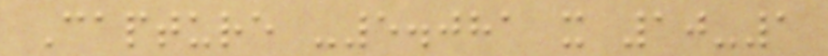Capture -5.081 x 10-1
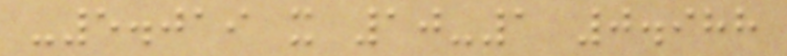-5.019 x 10-1 0.988
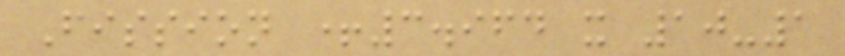Fission +3.964 x 10-1
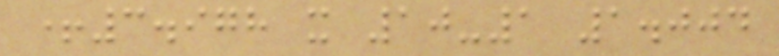+3.978 x 10-1 1.004
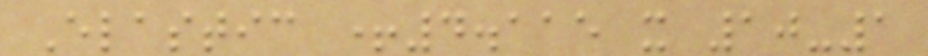Elastic +4.115 x 10-1
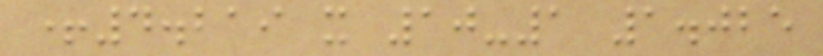+4.219 x 10-1 1.025
